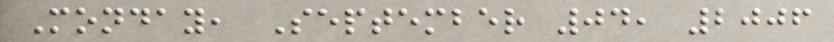Monday, September 04, 2006
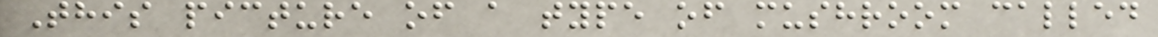This picture of a type of mushroom called
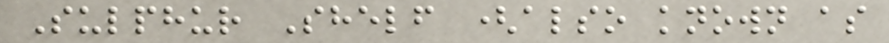Sulphur Shelf (also known as
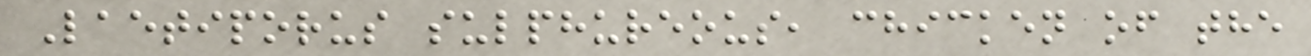Laetiporus sulphureous, chicken of the
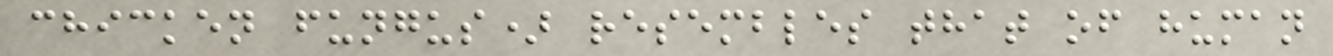chicken fungus) resembles that of human
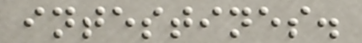intestines.
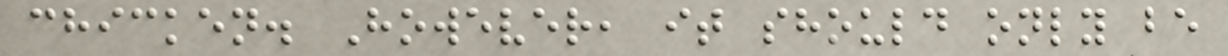chicken. However, it should only be
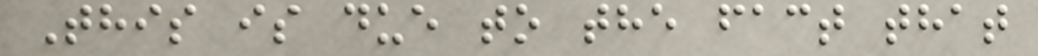This is due to the fact that
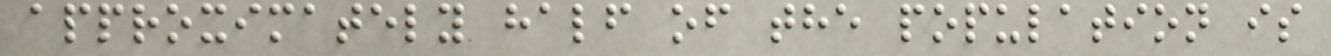approximately half of the population is
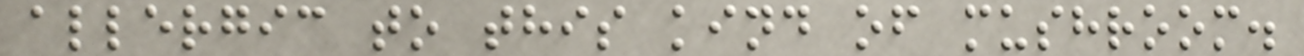allergic to this kind of mushroom.
